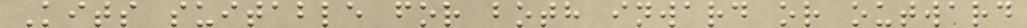Kits suitable for both inward or outward
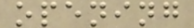opening
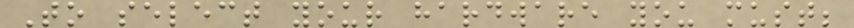To select your hardware you must;
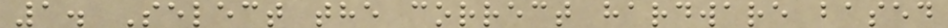1. Select the correct hardware based
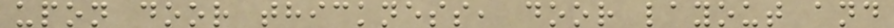upon door thickness, door layout and
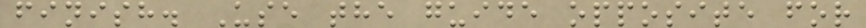finish. Use the guide opposite for
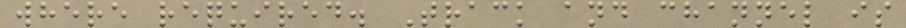where required. Track and channel is
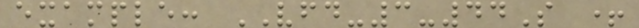example: VFD-3-44S +
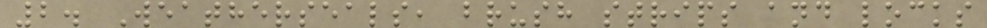2. Weatherseals, brush strips and locks
